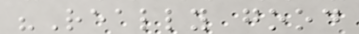"Really good
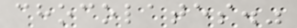chocolates."
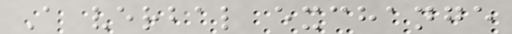A verbal exchange
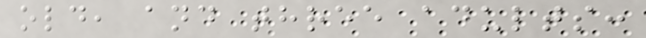old, and three adults:
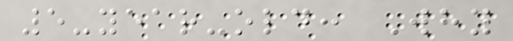5-year-old: Why
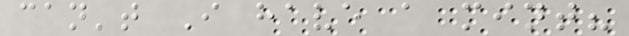can't I have a mint?
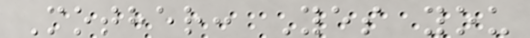Mother: Yes you
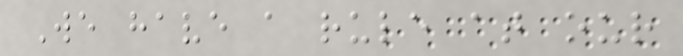We have a rule at our
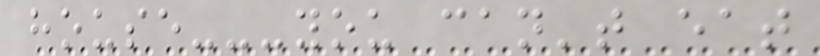house---you can't eat
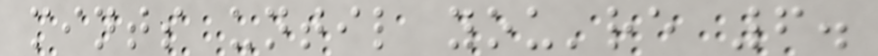mints until you're 6.
